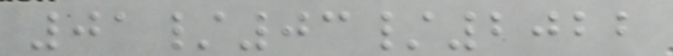01/03/2022
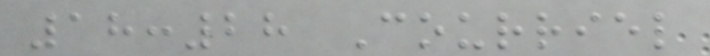18:28 Courriel
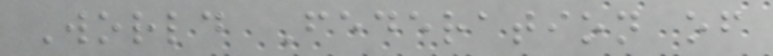World Federation of
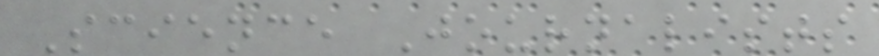Science Journalists
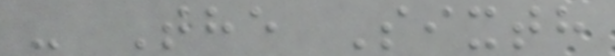- The Sixth
